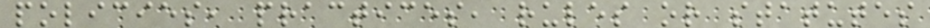policies, practices, rules or statutes
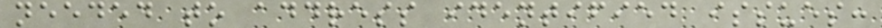needed to address identified issues:
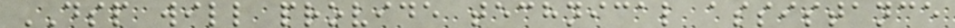DSP will provide technical assistance
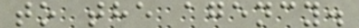to the agency.
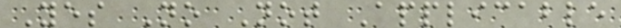Yes No Not Applicable
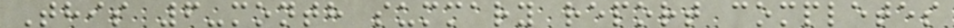This 6-month summary report completes
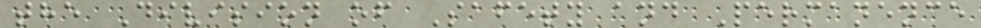the Division of Safety and Permanence
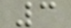3
